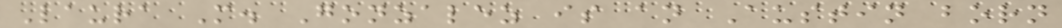Laura M. Gonzalez is an Austin born
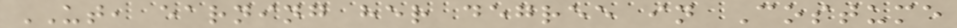UT, earning her degree in Costume
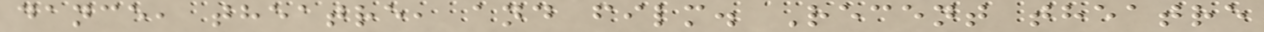dance, theatre, and film. Recent theatre
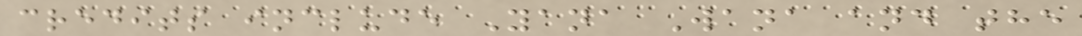credits include Yana Wana and the
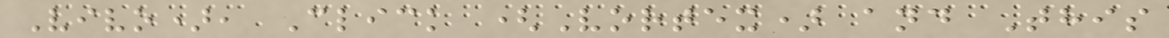Vivo), Click (Vortex) and This
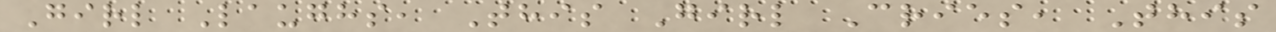Girl Laughs, This Girl Cries, This
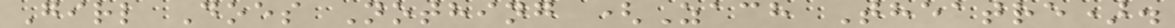Girl Does Nothing (Zach Theatre).
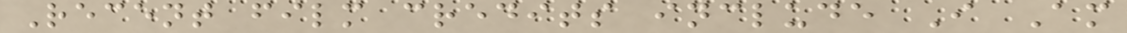Recent film credits include I Am
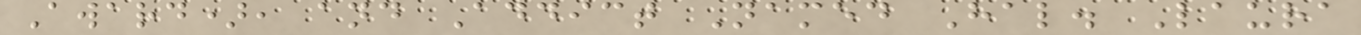Award), and Addict Named Hal. Laura
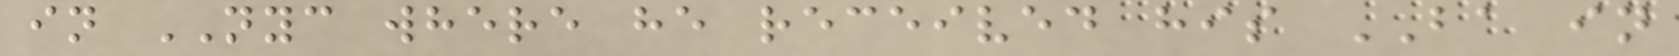in NYC where he received his BA in
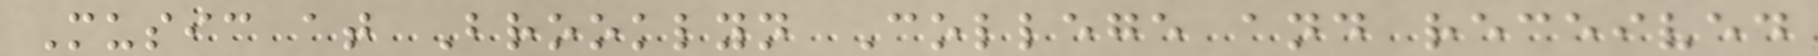Music at Brooklyn College and received
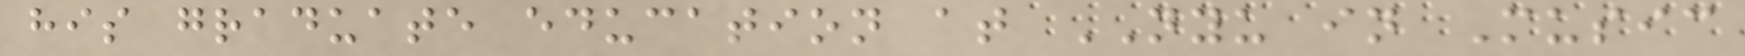his graduate education at NYU in Music
